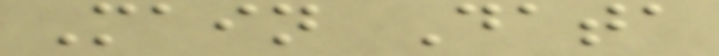Main Data
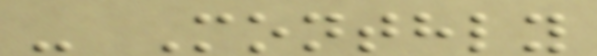- Monthly
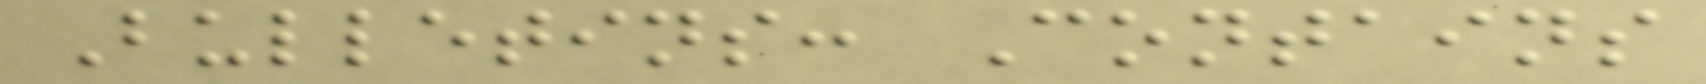Bulletins: Contains
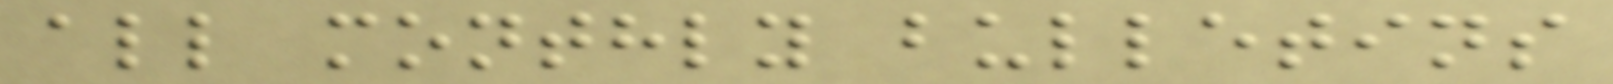all monthly bulletins
